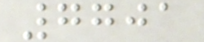7701
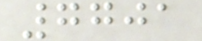7701
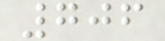706
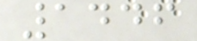1446
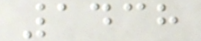1438
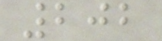202
